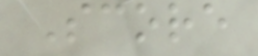Score
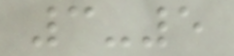3-5
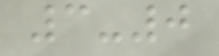3-0
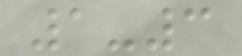1-3
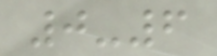0-6
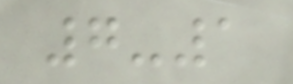7-1
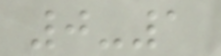0-1
